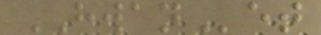HWANet
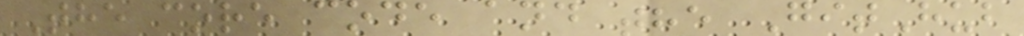The core code and the GitHub
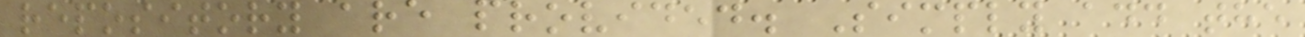repository are provided. Simply add the
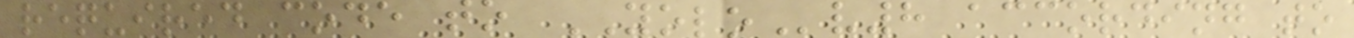required code to YOLOv8 according to
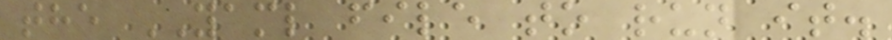the YAML file to run it.
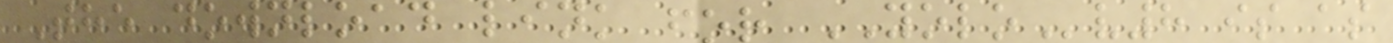The download link for YOLOv8 is as
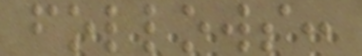follows:
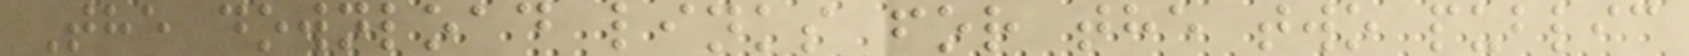The download links for the two public
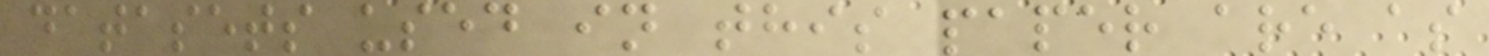datasets used in this paper are as
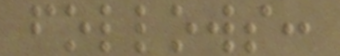follows:
